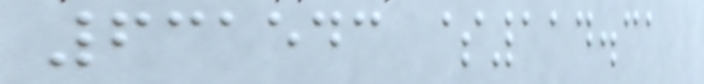631543 $114.31
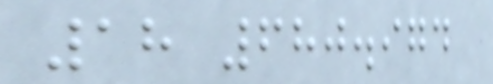18 680.974
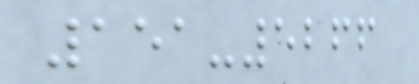151-5266
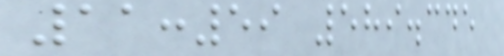11:59 589.345
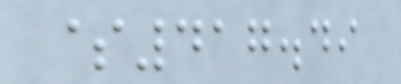$417.49
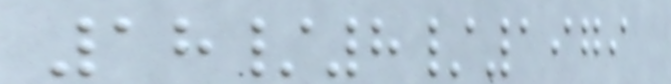18/8/1979
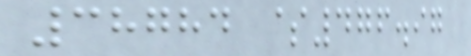38784 $476.97
